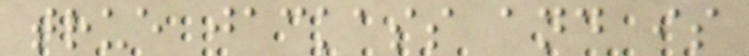true jackass and is
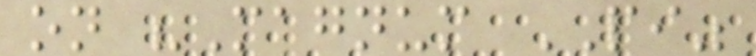on "Magnum PI"
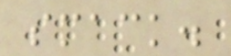smack.
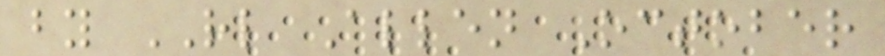by RL Allen October
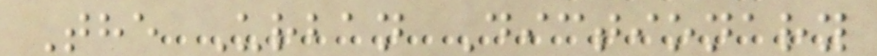The Urban Dictionary
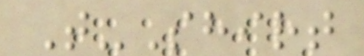T-Shirt
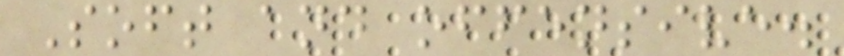Soft and offensive.
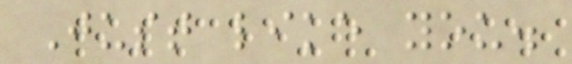Just like you.
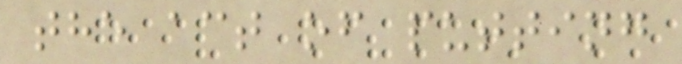the act of putting
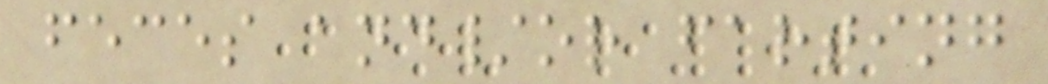feces and/or farting
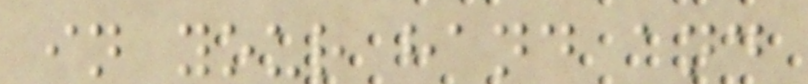in your hand and
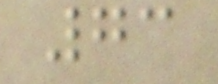73
